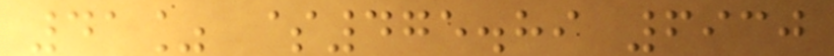41% $475.89 6930
